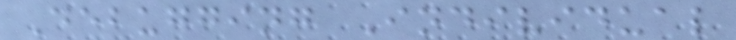Debugging Individual
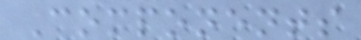Components
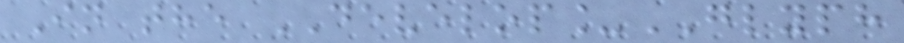In the DEVELOP_GLYPH
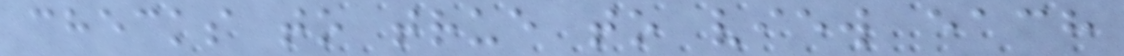checks to true to view each
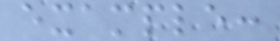example:
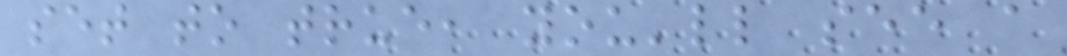set to true, you'll see a
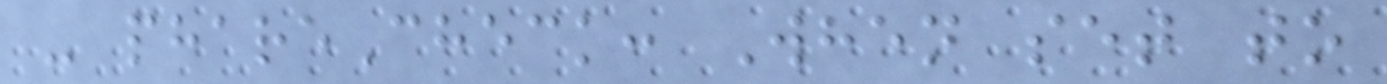- phareCheck: When set to
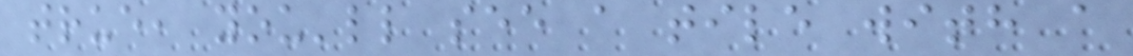true, you'll see a tile with a
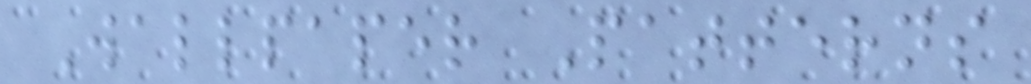Wallpaper Patterns
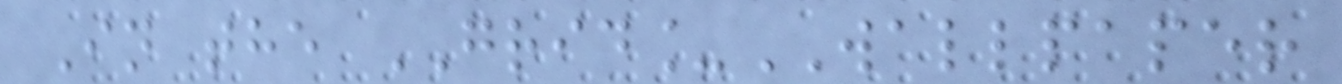In the GRID_WALLPAPER
